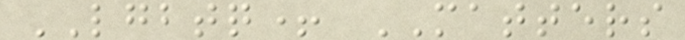LGBTQ+ MATTERS
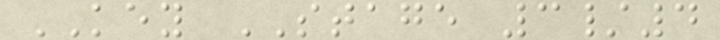KEY STAGE 3/4
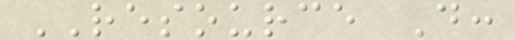RESOURCE D:
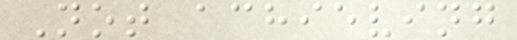Not achieving
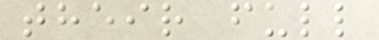their full
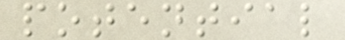potential
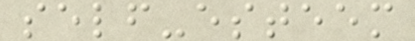self-esteem
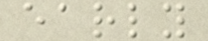early
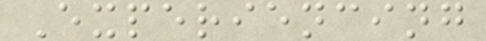Experiencing
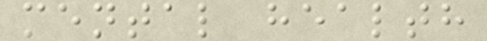mental health
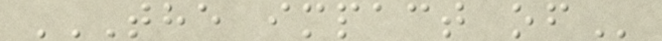THE IMPACT OF
